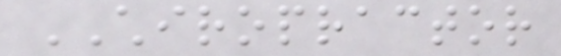CHIROPRACTOR
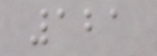121
